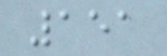151
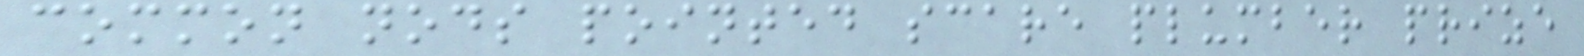common nods pointed scare plumber prize
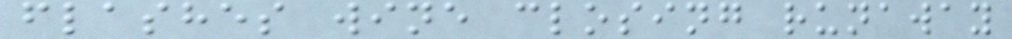flashes wine closing runaway
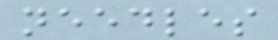needles
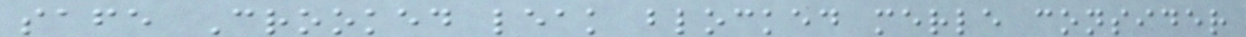safe Crooked leak blocked merle consider
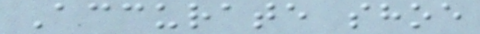Accurate shoe
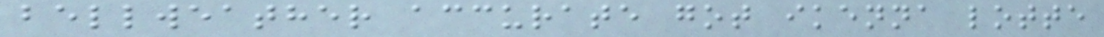bellweather accurate got ikenna lotte
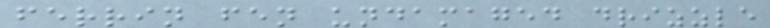ferrin fen undamaged drizzle
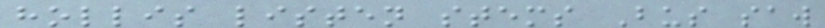hollis listen stems Bus saw
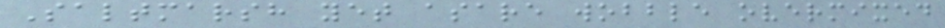Saltmarsh yet asare wobble overmixed
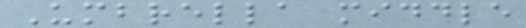Umbrella middle
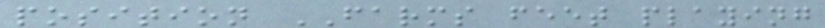position FARMS feet playing
